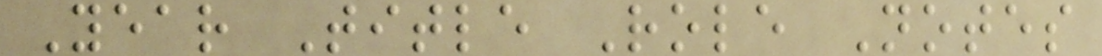Year Title Role Notes
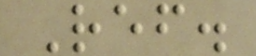Ref.
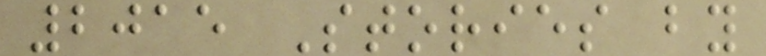2015 Stories by
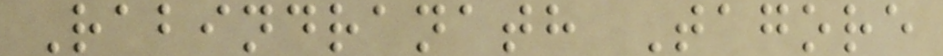Rabindranath Tagore
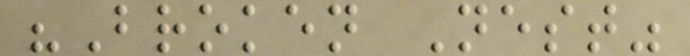"Broken Nest"
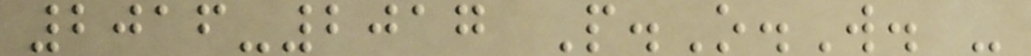2016-2017 P.O.W. -
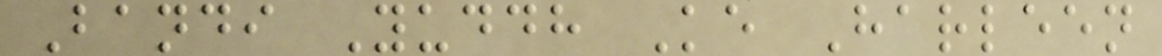Bandi Yuddh Ke Harleen
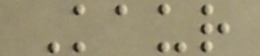Kaur
